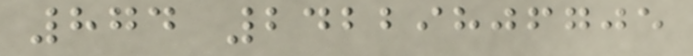874 24229806705
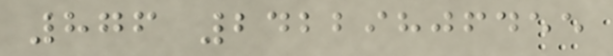876 24229806455
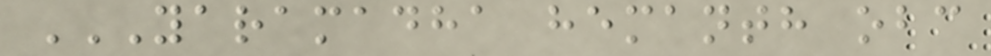YARAMADHA HEMANTH OBC
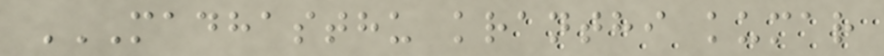MADHASTHU KRANTHI KUMAR
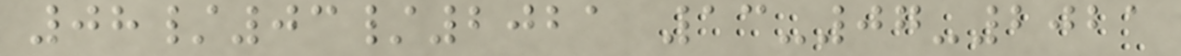08/03/2021 13-07-2021
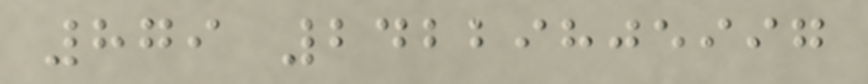879 24229805997
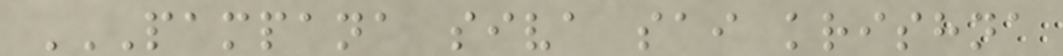PAMPANA SIVA SAI KRISHNA
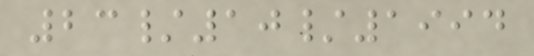23/10/1994
